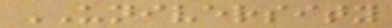UNIVERSITY
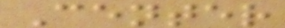Center
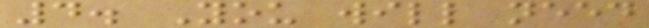4. You will need
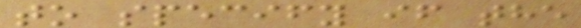to specify if the
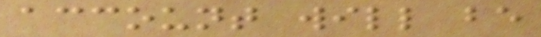account will be
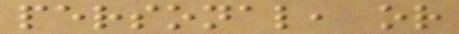personal, or
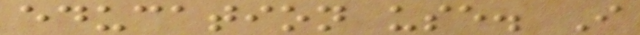education use. I
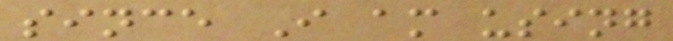since I am using
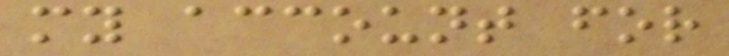my account for
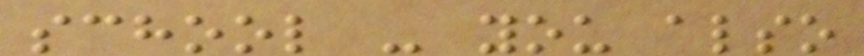school - you also
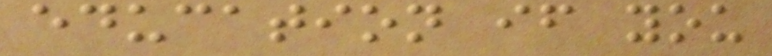education if you
